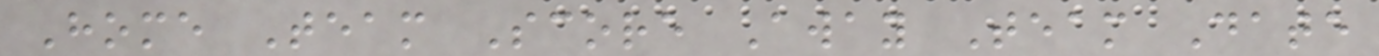Home Team Score Away Team Date
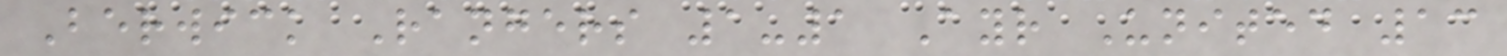Berwick Rangers 1-1 Ayr United 13
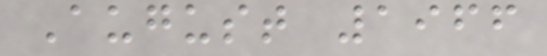August 1966
